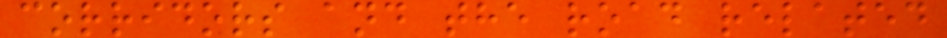corridors and the road related
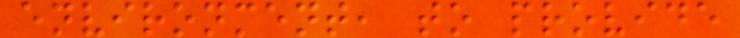environment, to provide
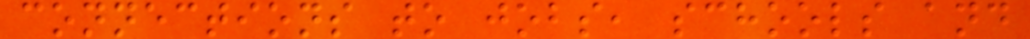connections to jobs, schools and
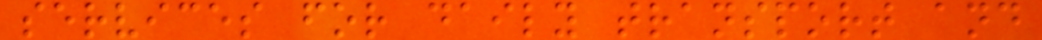services for daily transport and
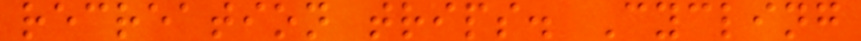recreation trips. Cycling
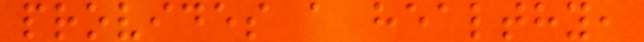provides a healthy,
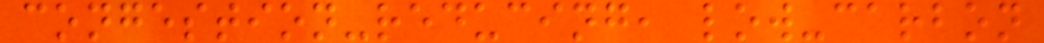congestion-reducing, low-carbon
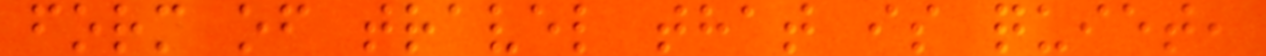form of travel that is quiet,
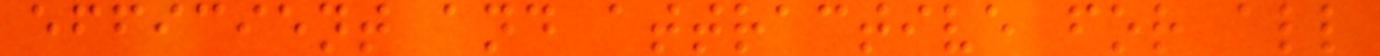efficient and attractive for all
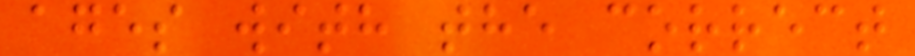ages with the correct
